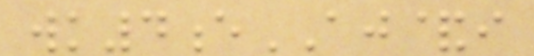wk4eAJ&i
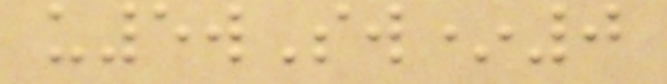u5wSw*0
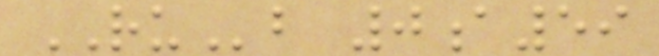RUb 0a59
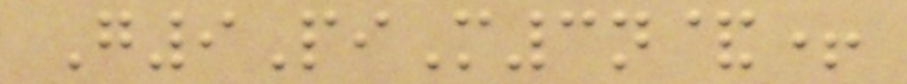G9PiM3n&+
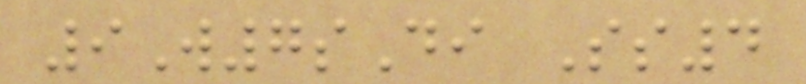9W7sDi Ss4
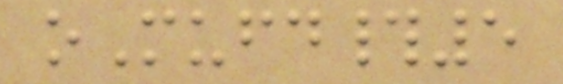oMufd#5
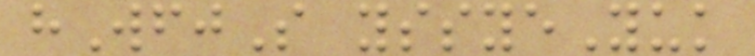hWfjS yssyeYuk
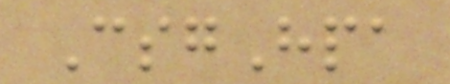CsgHpa
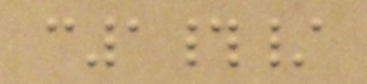c1#/
